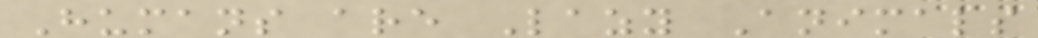Humans are Lazy Animals
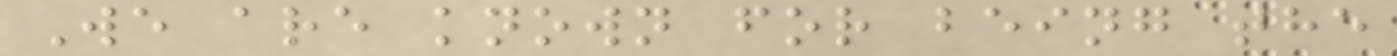We are known for being the
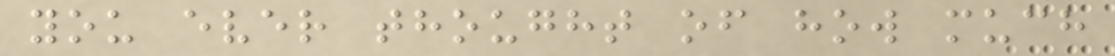you ever thought of how much
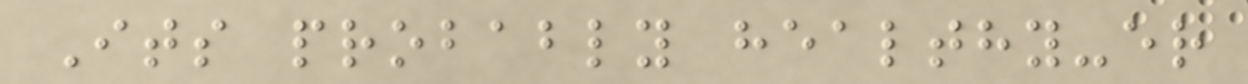Its probably healthy-er
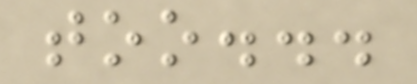too...
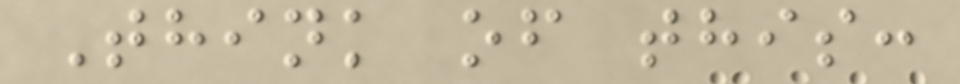Think of this:
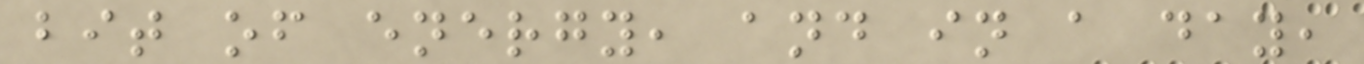bit of energy, and in a day,
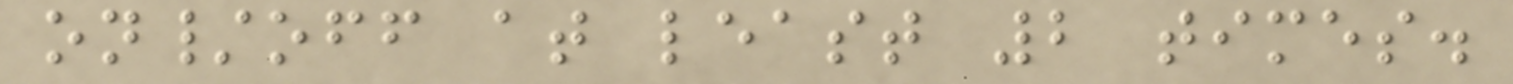on/off at least 2 times.
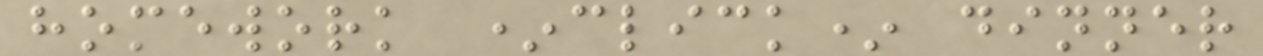homework *click* dinner
